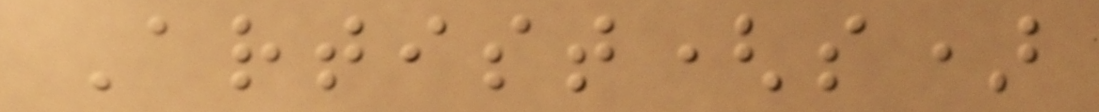Artist(s)
